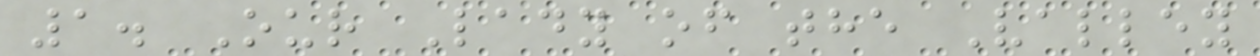1. Our Lady of the Valley
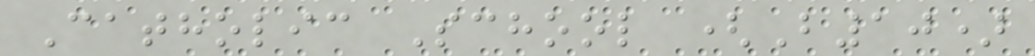Catholic School (B10)
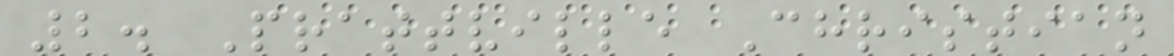2. Prattville Christian
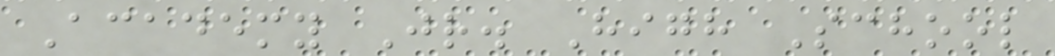Academy Jr. High School
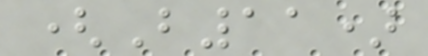(B11)
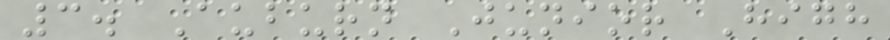3. Auburn Junior High
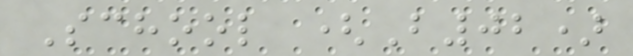School (B02)
